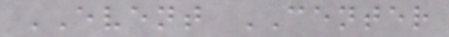EVENT CENTER
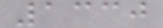1330
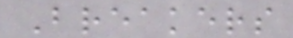Breakers
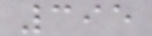395
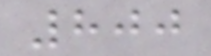800
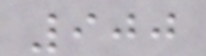900
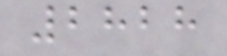2828
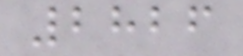2826
